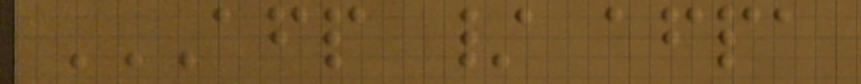AFP / AFPA
